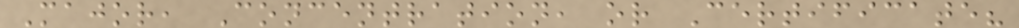Major, Concentration, or Certificate?
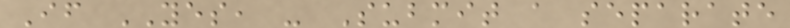If YES, - Submit a separate
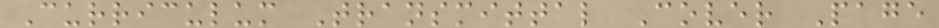Curriculum Transmittal Cover Page
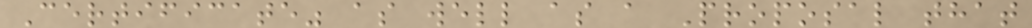Certificate" as well as a Proposal that
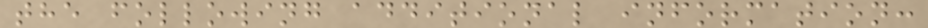the following additional information:
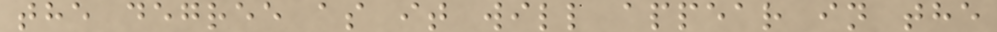the degree as it will appear in the
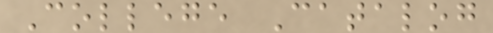College Catalog
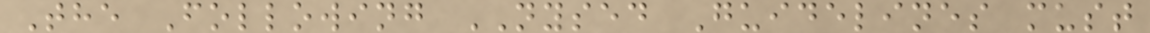The Following NYSED Guidelines must
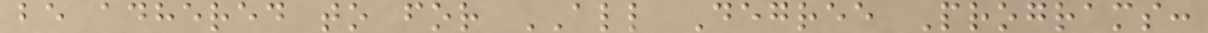be adhered to for ALL Degree Programs:
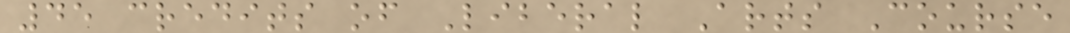45 credits of Liberal Arts Course
